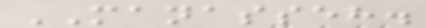MANASSEH.
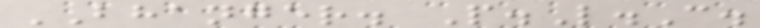BHANGER. P.L.C.
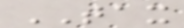TAX
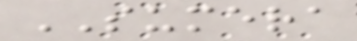SUMERA
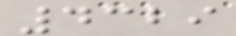4329
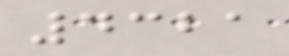4321
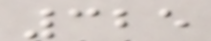325
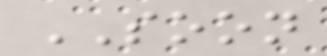SOON
